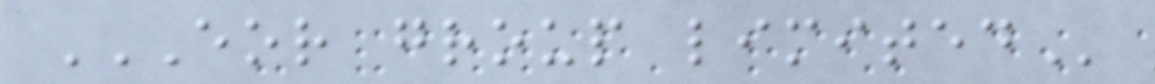EOR GROUP LIMITED
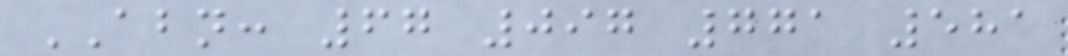ABN: 67 097 771 581
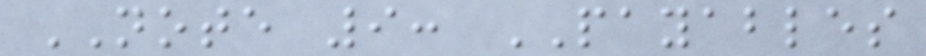NOTE 9: PAYABLES
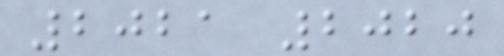2021 2020
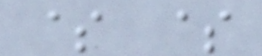$ $
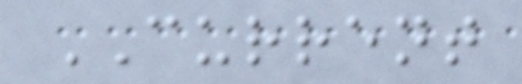CURRENT
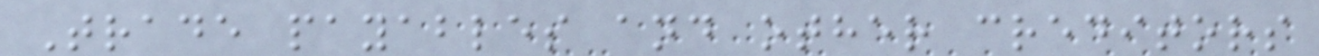Trade payables and other creditors
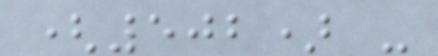(502) -
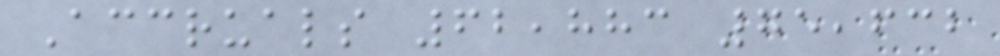Accruals 62,883 75,632
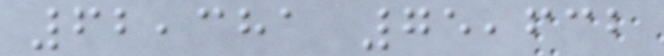62,381 75,632
